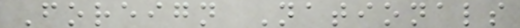Foreign Nationals
